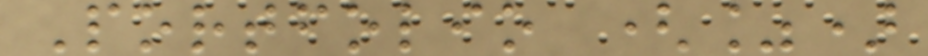Portfolio (%)
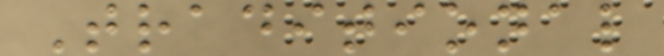Traditional
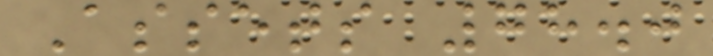Assets 78.0
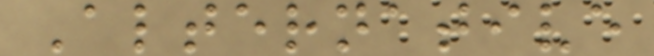Alternative
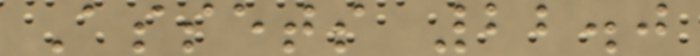Assets 22.0
